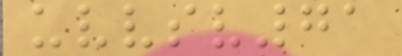uvvsv71
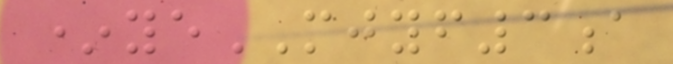*yeMJYF3a
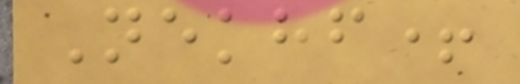Nekhf+
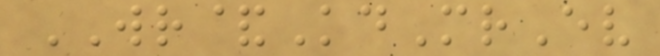WR&KdMrEv
